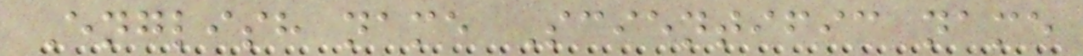English name Scientific name
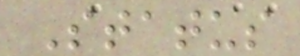Status
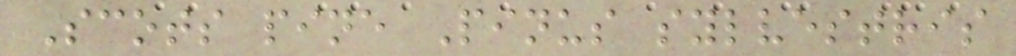Scots pine Pinus sylvestris
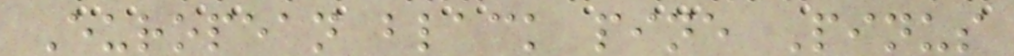European black pine Pinus
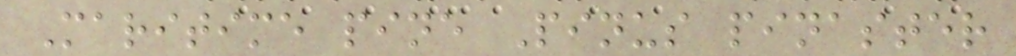Maritime pine Pinus pinaster
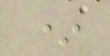*
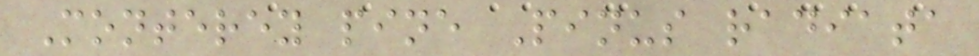Monterey pine Pinus radiata
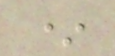*
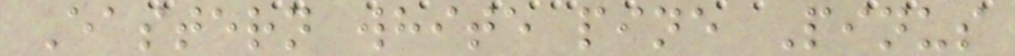Eastern white pine Pinus
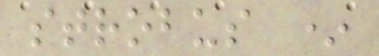strobus *
